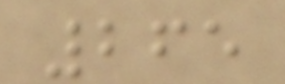265
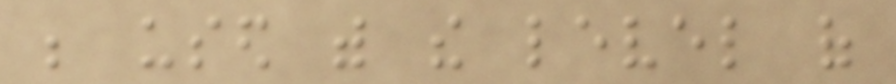be used with the level of
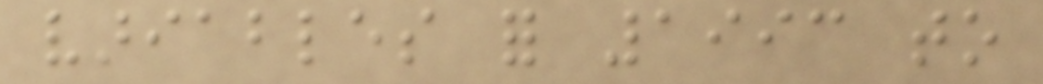variables for 1993 to
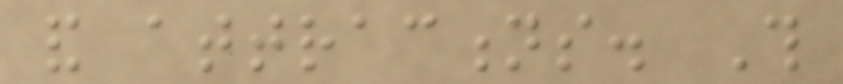and attractions. This
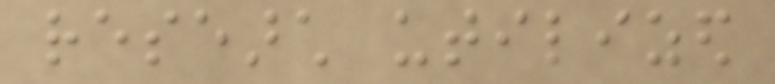research utilized
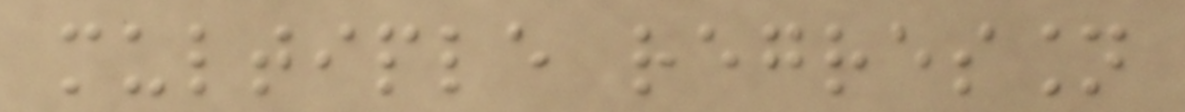multiple regression
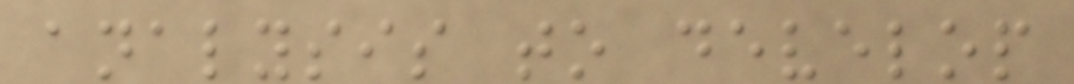analysis to develop
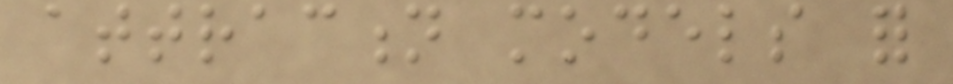attraction models for
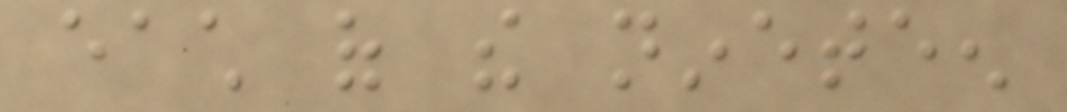each of the nineteen
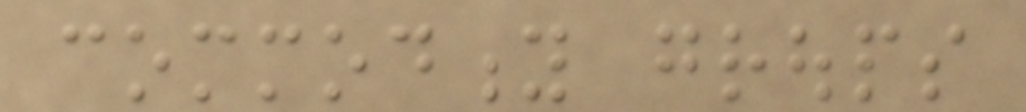commodity groups
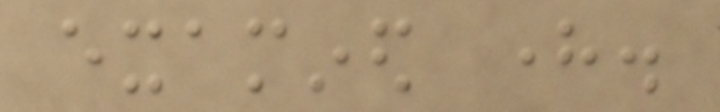examined here.
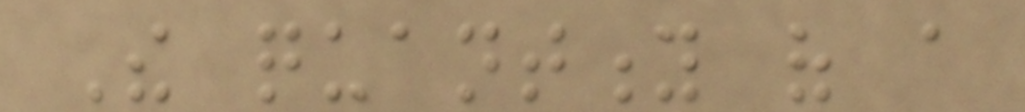The quantity of a
